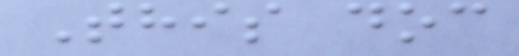This doc
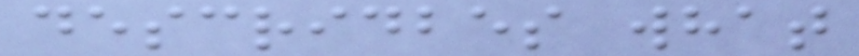descridbes what
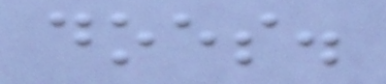does.
